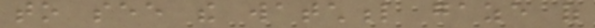to see the watchful gaze of
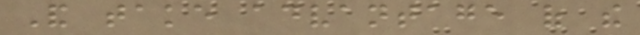And take advantage of the
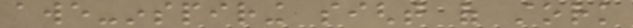awe-inspiring sight of stork
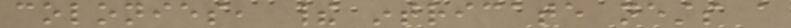colonies, their intricate nests a
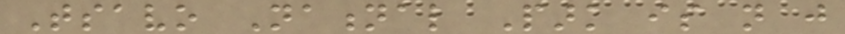Tsavo National Park is not just
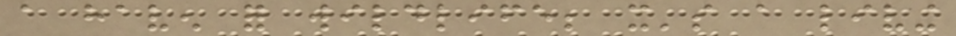a haven for wildlife; it's a living
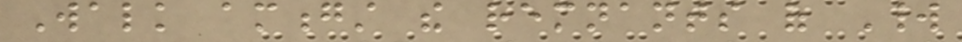Walk amongst the remnants of World
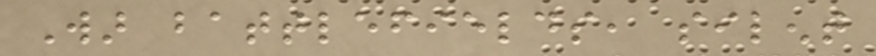War battlefields, silent
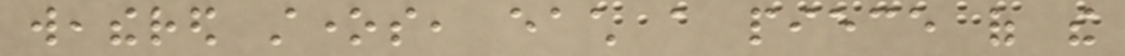weathered stones, each a piece of the
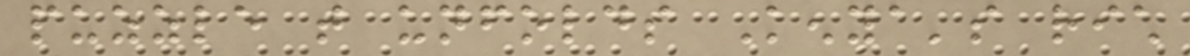puzzle that unfolds Kenya's rich
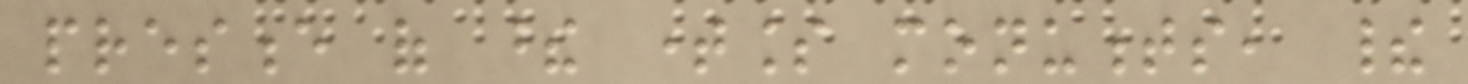presence of these timeless monuments, their
